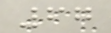67
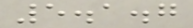5.1.7
